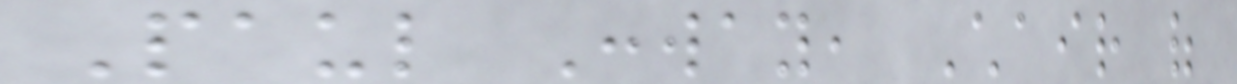Paul Conway, Chair of
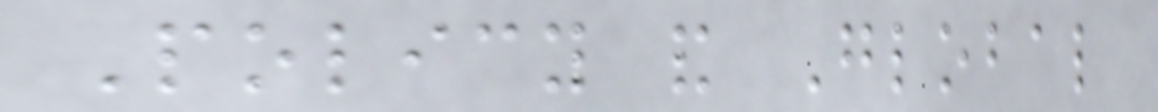Policy and Global
